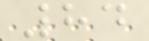84
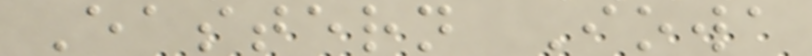Eastern Iowa
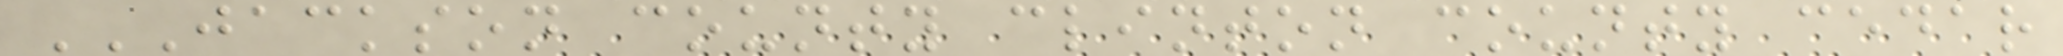JACKSON COUNTY CLINTON COUNTY CEDAR
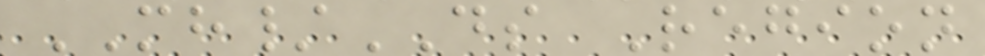MH/DS Region
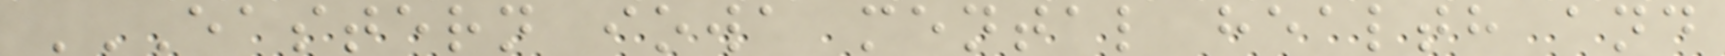EASTERN IOWA MENTAL HEALTH AND
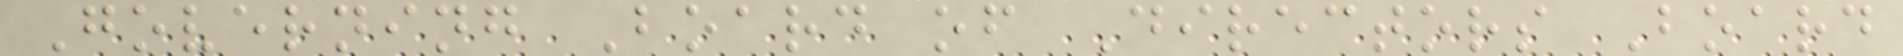Governing Board of Directors Board
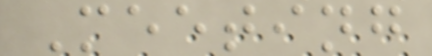Meeting
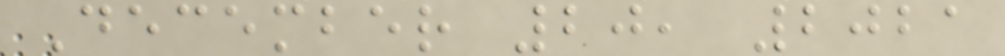December 20, 2021
